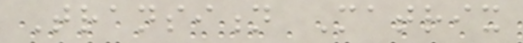Transition Matrix
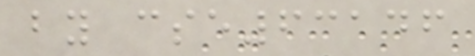by cse63146
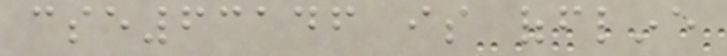cse63146 is offline
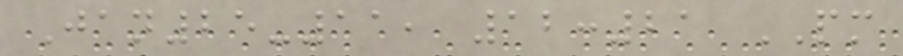Jan25-11, 12:21 PM
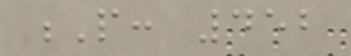P: 452
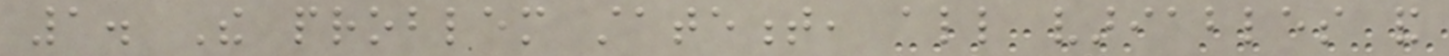1. The problem statement, all variables and
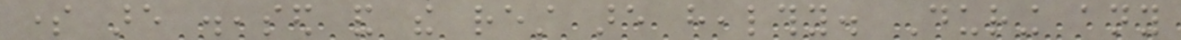some are diseased and the rest are healthy. During any
